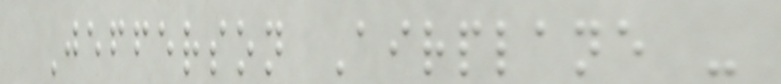Jefferson Airplane -
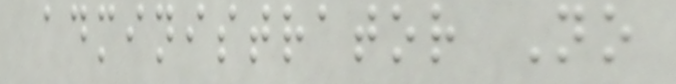administrator No
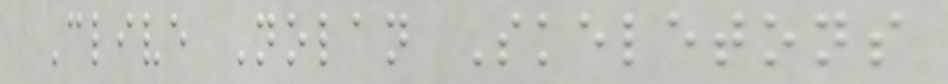Clive Nolan Skeletons
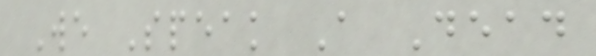We Speak A Dead
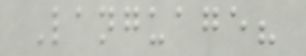Language?
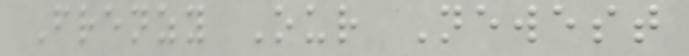Frenzy Our Newest
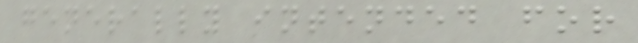generally intended for
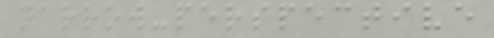narrow-perspective
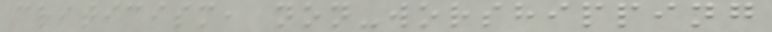criticism, non-worshipping
